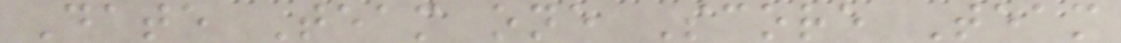Date Team one Score Team
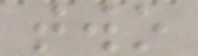two
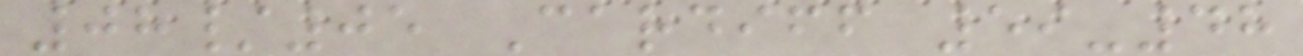08/05 Cardiff 59-48
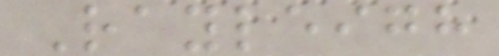Rayleigh
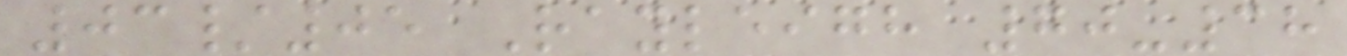03/05 Rayleigh 70-38
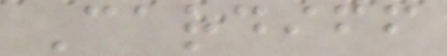Cardiff
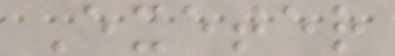Exeter
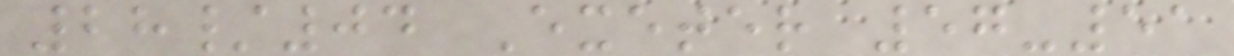28/04 Exeter 57-51
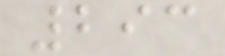293
